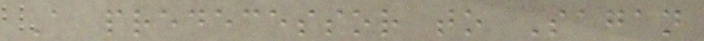A predecessor to Sagan
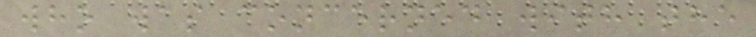who was concerned with the
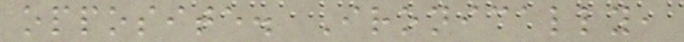opposite. Ironically,
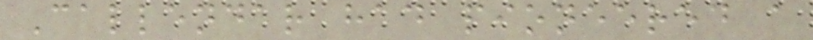Callendar had pioneered a
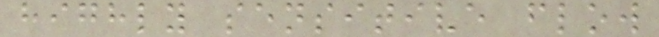highly sensitive flow
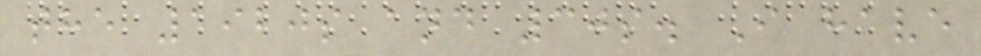the 1920s and 30s. I have
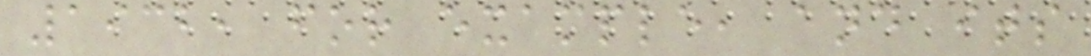1932, for example, and its
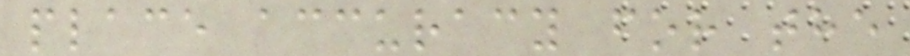place accuracy for the
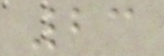23
